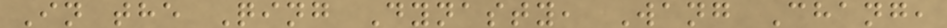In the Qing Dynasty, Wang Chang,
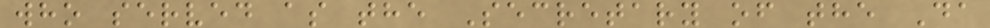who served as the Secretary of the Da
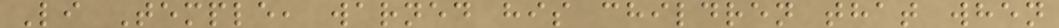Li Temple, warned his children that when
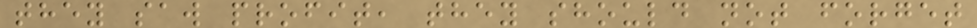they saw profit, they should not forget
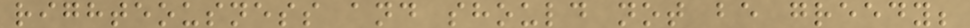righteousness and should not be greedy;
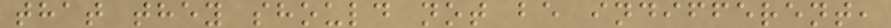that they should not be indifferent,
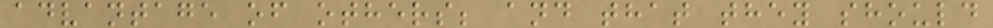advantage of others; and that they should
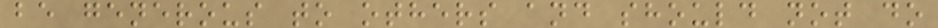be generous to others and should not do
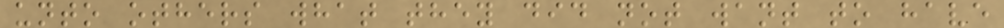unto others what they did not want to have
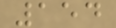154
